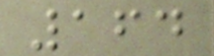164
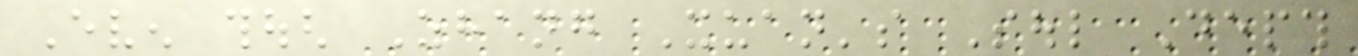Even though Zhang Xuan's Soul Depth
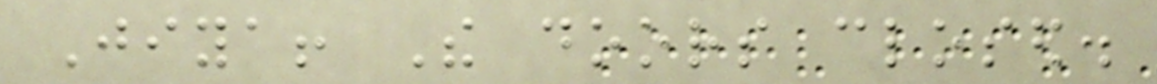Jiya! The doors closed.
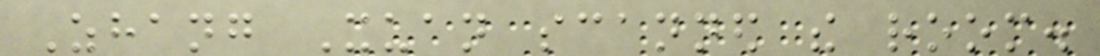Zhang Xuan scanned the room.
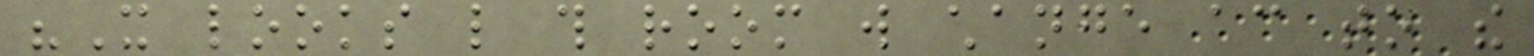"It looks like this room will change according to the
